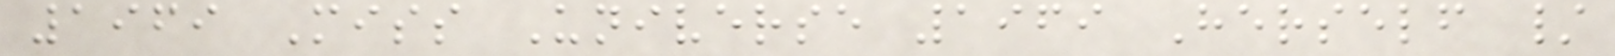1969 Miss Universe 1969 Herself /
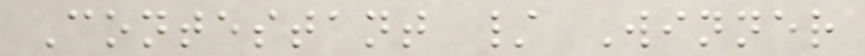Contestant / Winner
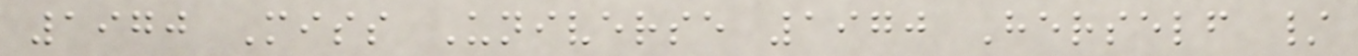1970 Miss Universe 1970 Herself /
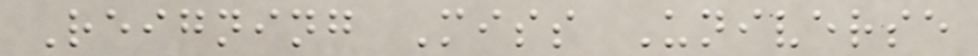Reigning Miss Universe
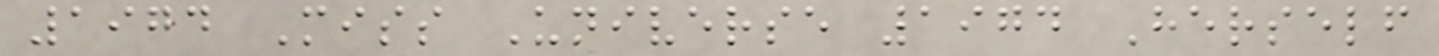1974 Miss Universe 1974 Herself
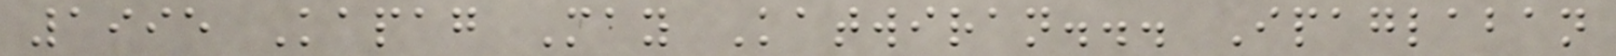1995 Kapag May Katwiran... Ipaglaban
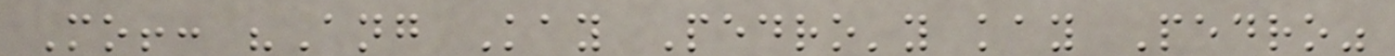Mo!: "Ang Kay Pedro'y kay Pedro"
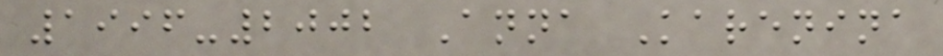1996-2002 Anna Karenina
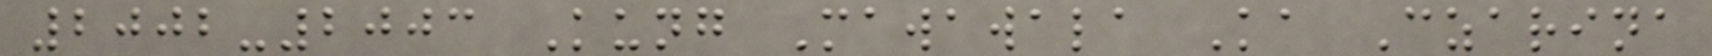2002-2003 Kung Mawawala Ka Czarina
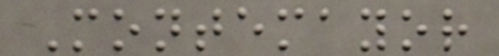Montemayor
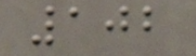102
